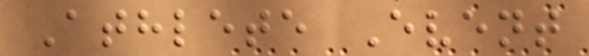Athlete Event
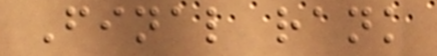Final rank
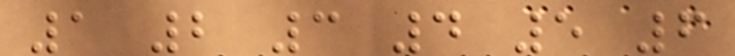1 2 3 4 5 6
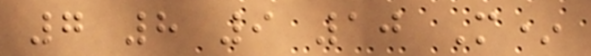7 8 9 10 M*
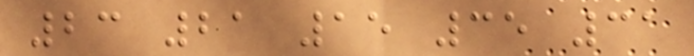23 21 15 35 31
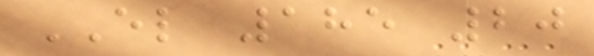EL 185 20
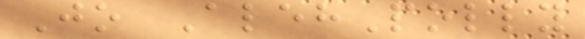Jo AlehPolly
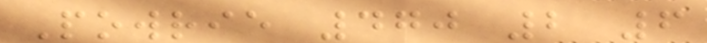Powrie 470 2 6
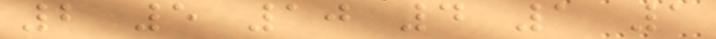2 5 10 4 1 1
